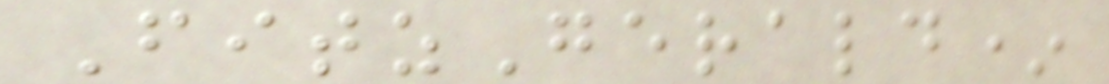FitzGerald*
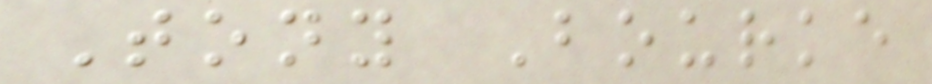Tony Bourke
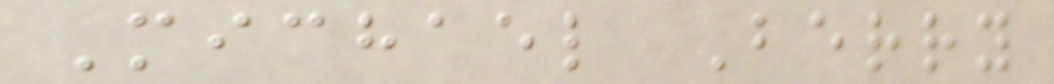Michael Berry
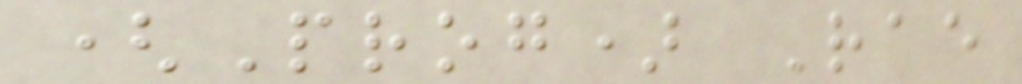(Prog) Rae
